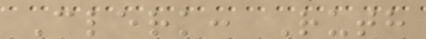Clerk: Ruth
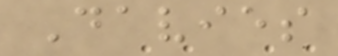Davies
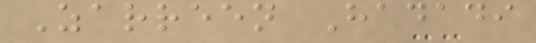Zarreen Hadadi
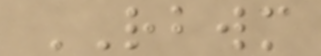RBWM
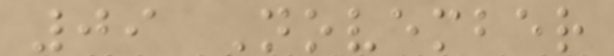09 November
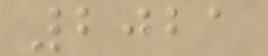2021
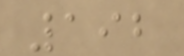192
